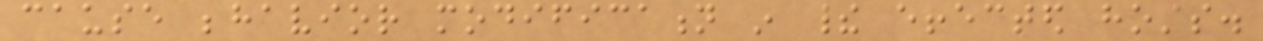cause behavior modification in their effected hosts.
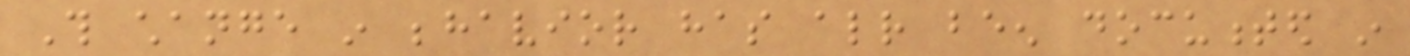This change in behavior has already been documented in
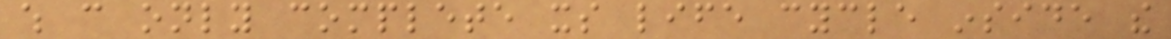which can only complete its life cycle inside the
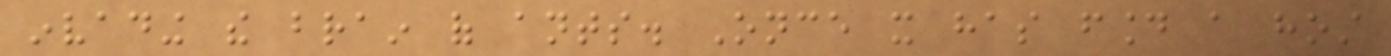invading the brain of ants. Once it has found a host
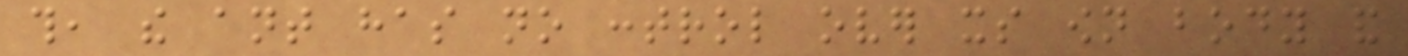this, the ant has no control over its own body and
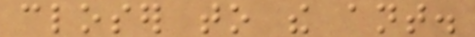closer to the ant.
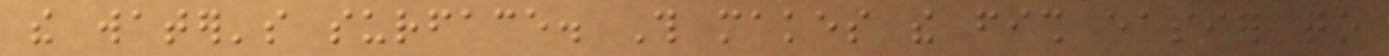the water's surface. This makes the fish easier to
